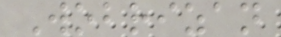Wobrizan
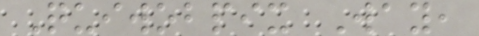Quiwobpix Way,
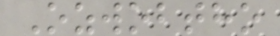Ozwobtho
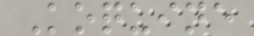Koquine
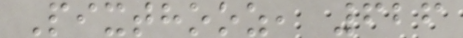Pixthooz, 626
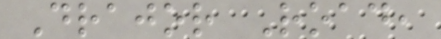Drajor Road,
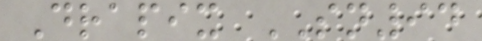Drapix SN94
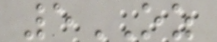5OZ
